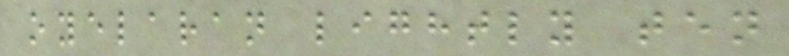oyelaran lightly ten
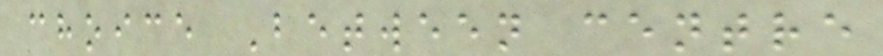choice Between centre
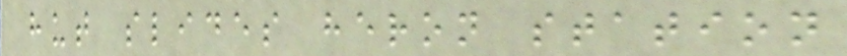hut slides heron station
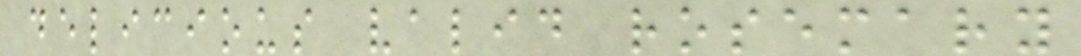delicious valid rosemary
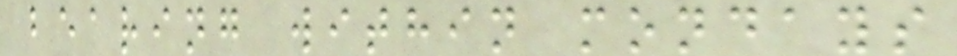bearing within mondays
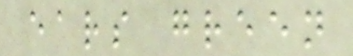ears green
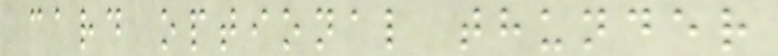card optional thunder
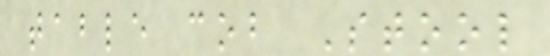table cob Stool
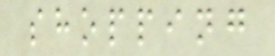shopping
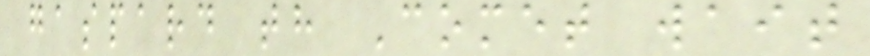gaspard th Comet wait
